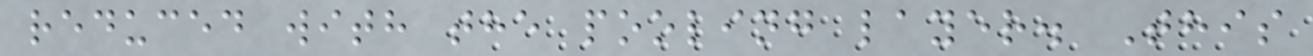reduced with the pooling layer. This
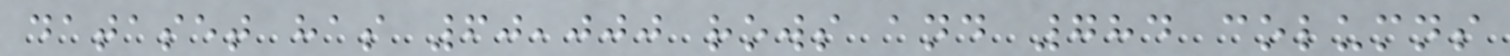dataset has 60,000 rows and 784 columns
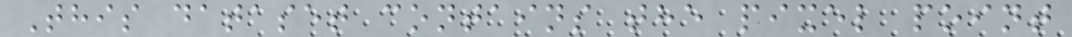This dataset contains the pixel point
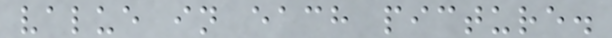value in each picture.
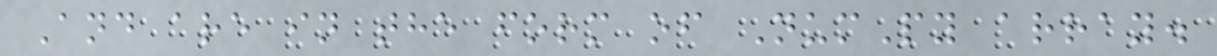And are in the form of NumPy array.
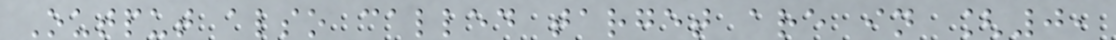Output also called target are in [0,
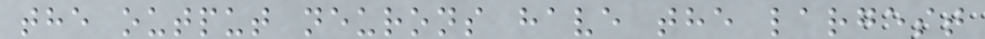the output neurons have the largest
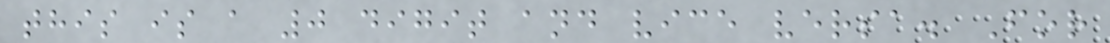this is a 0 digit and vice versa. For
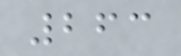263
